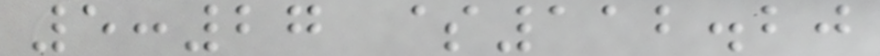5:27 $112.20
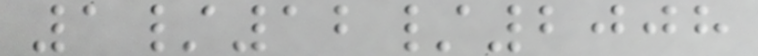1/12/2008
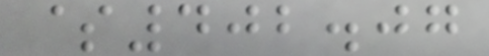$402.07
